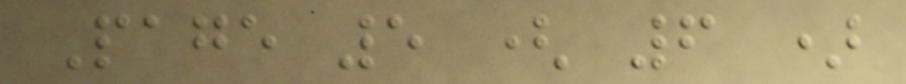Page 5 ( 6 )
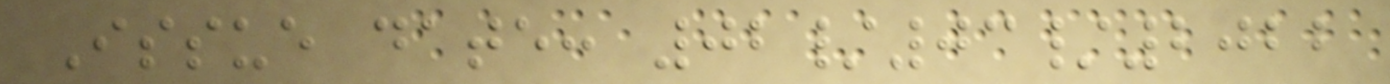Issue date: 02/03/2022
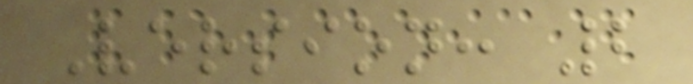Version: 2
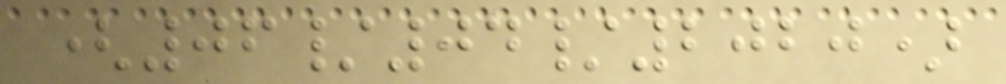(06/04/2020)
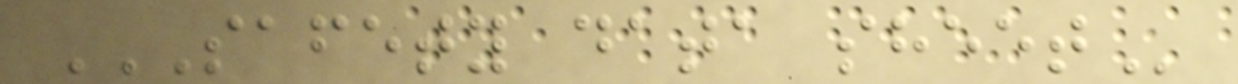SAFETY DATA SHEET
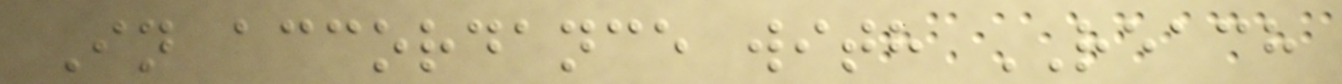In accordance with REACH
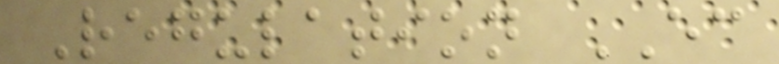Regulation EC
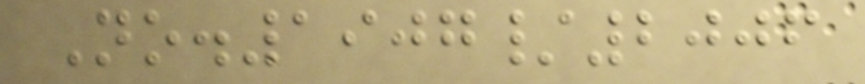No.1907/2006
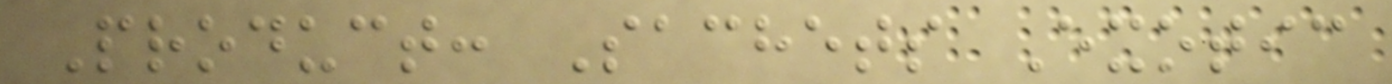Product: Sachets Exotic
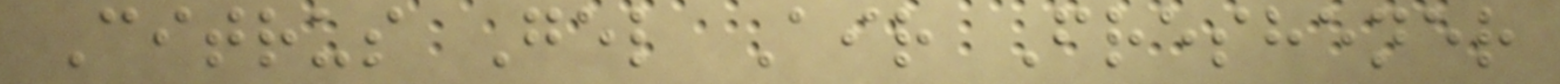Citrus Gel Air Freshener
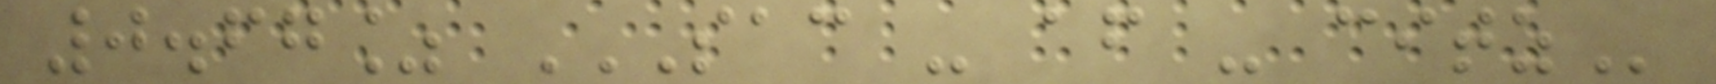0.67% SAC - AF - CITZ
